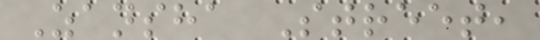Zansha Street,
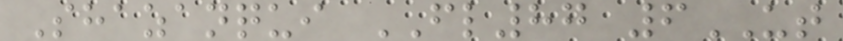Shazanqui FL87 6UT
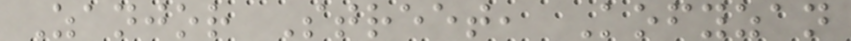Zanjor Street, Kofyzan
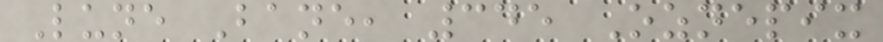Lune Bane, 345 Oznepix
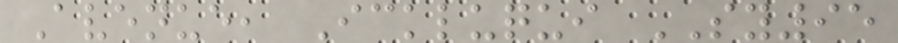Avenue, Ickluqui SY95
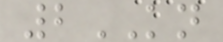2KN
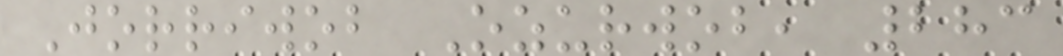Jorriwob Ozurwob, 283
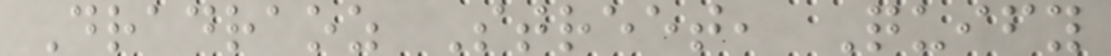Dradraoz Street, Quify
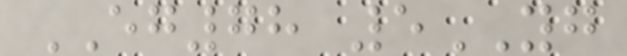EG78 5YG
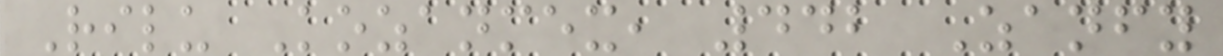Rilu Kozanmex, 442 Zanfy
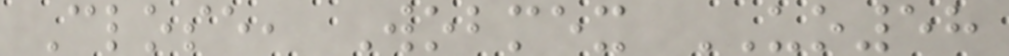Close, Wobmex UO58
